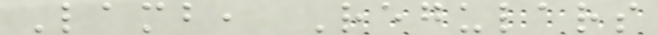Lamb, Regulars
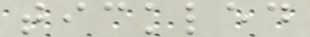tickled
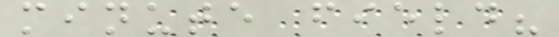minute field?
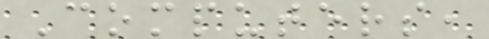Computers,
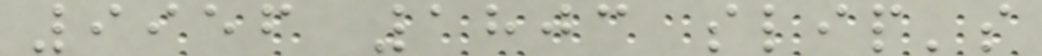9956 1803 slip's
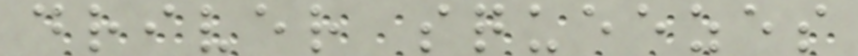driver squeezes
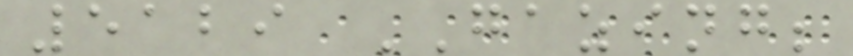5129 GAZING;
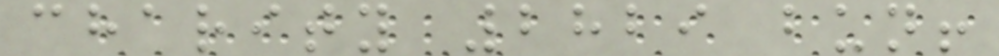charity 2829 bun!
